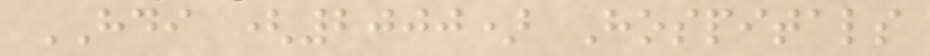HDI (2000) Hospitals
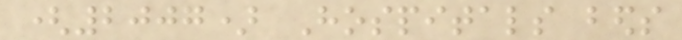(2007) Hospitals beds
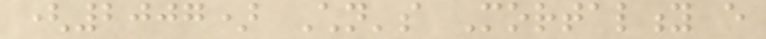(2007) Children's Mortality every
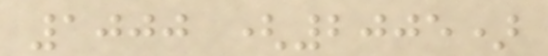1000 (2005)
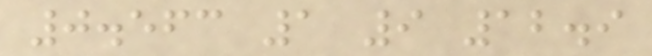0.563 1 9 12.9
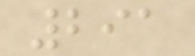291
